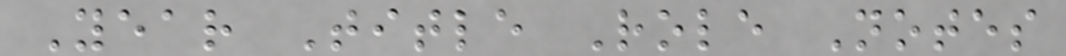Year Title Role Notes
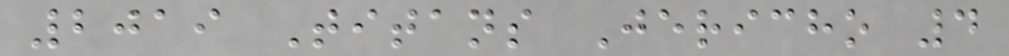2019 Titans Jericho 4
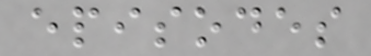episodes
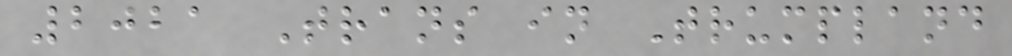2021 Trans in Trumpland
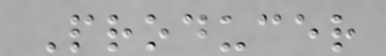Producer
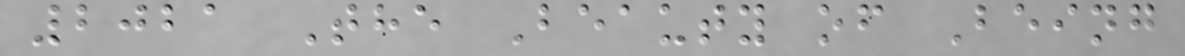2021 The Beauty of Being
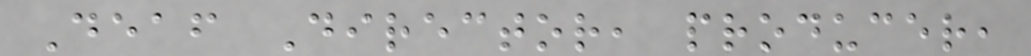Deaf Director, producer,
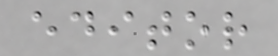editor
